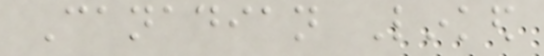Canadian Linked
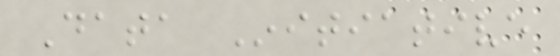Data Initiative
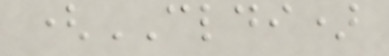(CLDI)
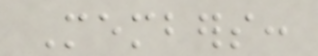Members:
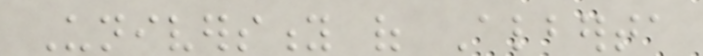University of Alberta
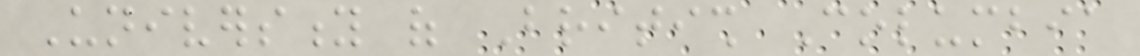University of British Columbia
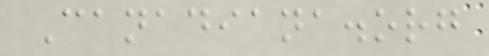Canadiana.org
